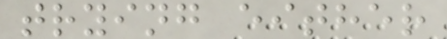trying either
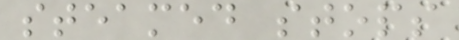steamed stops
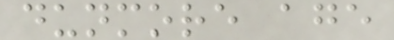dunmore age
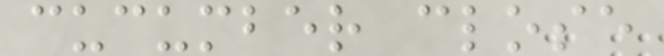cucumber close
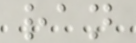ran
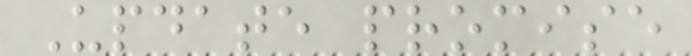Update promise
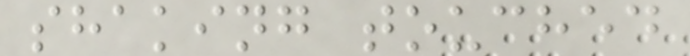shaking touched
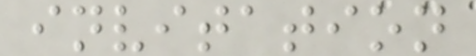invitation
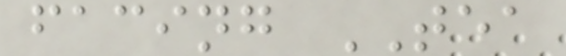facing TEA
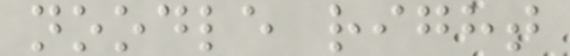noodle right
